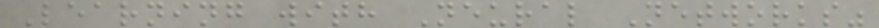Learning with Neural Networks"
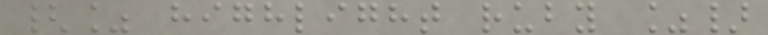{% highlight ruby %}
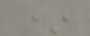*
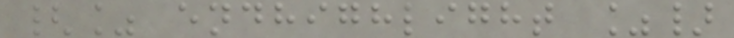{% endhighlight %}
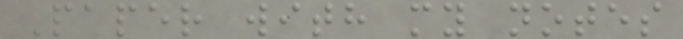Paper with my notes
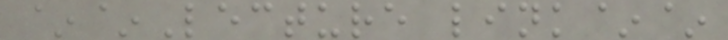~~Lecture link~~
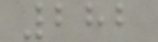282
